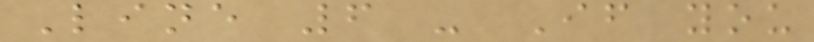Line 6 - If you
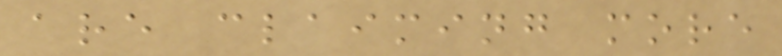are claiming more
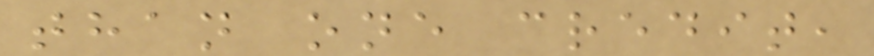than one credit,
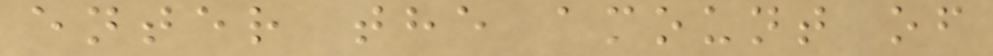enter the amount of
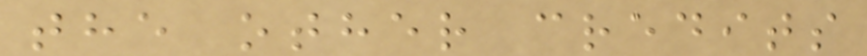the other credits
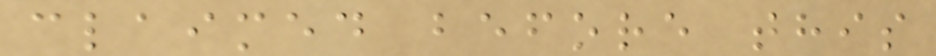claimed before this
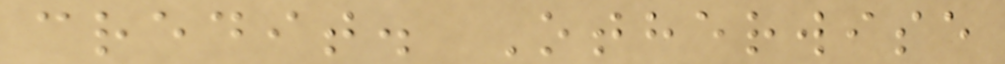credit. Otherwise
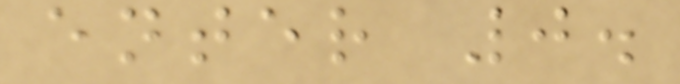enter 0.
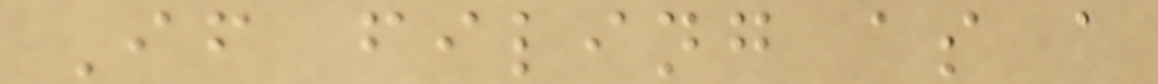If filing as a
